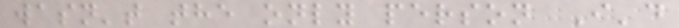wasn't the only person I'd
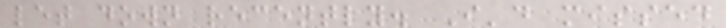let down recently. I'd missed
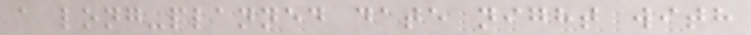a long-planned date night with
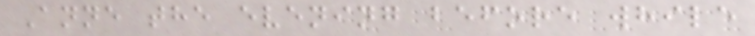Anne the evening before while
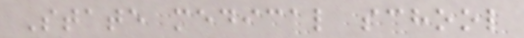State medical school
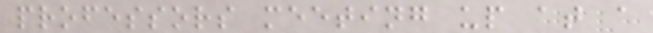professors meeting up at a
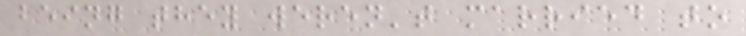being they weren't married to
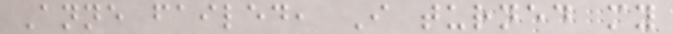Anne failed, I turned my
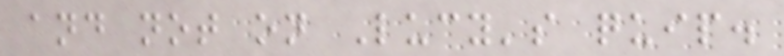and not on Lucy's quip.
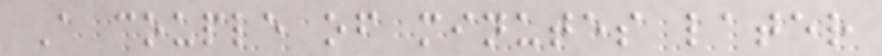A couple of minutes later
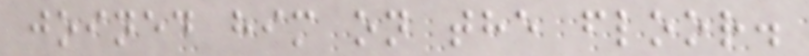joined him on the floor.
